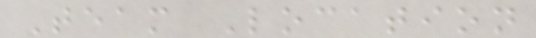Team Location
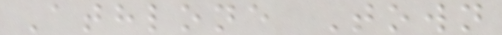Athlone Town
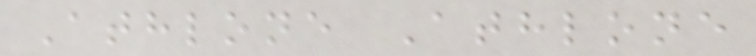Athlone Athlone
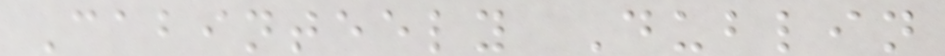Cabinteely Dublin
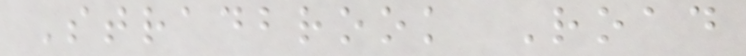Stradbrook Road
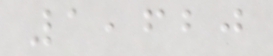1,620
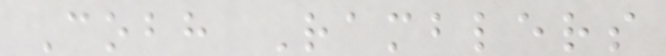Cobh Ramblers
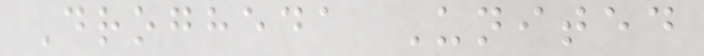Drogheda United
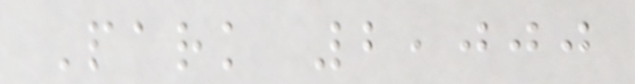Park 2,000
